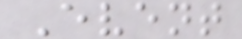Event
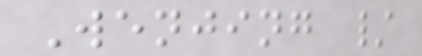Wenjing /
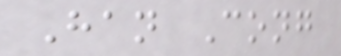Han Cong
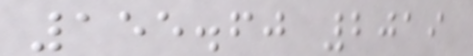155.60 2019
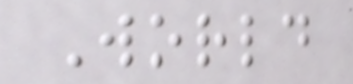World
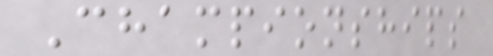Championships
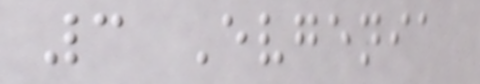3 Evgenia
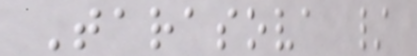Tarasova /
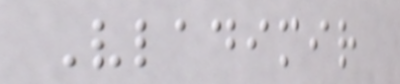Vladimir
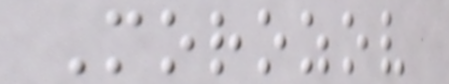Morozov
